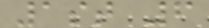1st 6
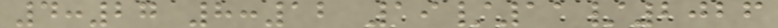4:27 8:12 19/11/2026
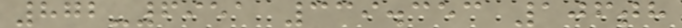872-6951 339.353 106th
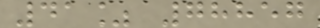41% 78857
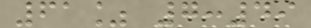61% 7:49
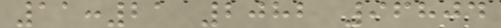11:21 2082 96804
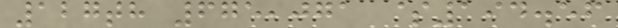127th 675,071 $194.56
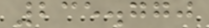235.770
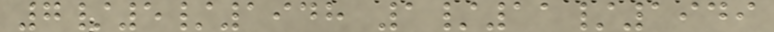7/5/1948 1/11/1949
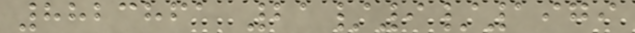8823861 21/9/1979
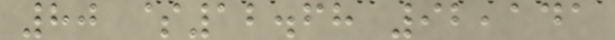80 $12.68 92,141
